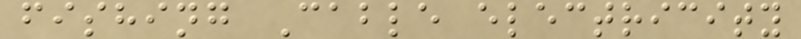fishing Cable electricity
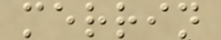merrin
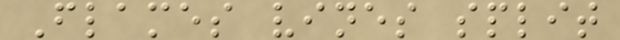Flames vines split
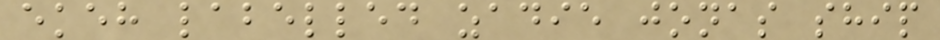ekeh labelled zadie jonas ship
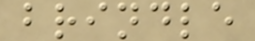brindle
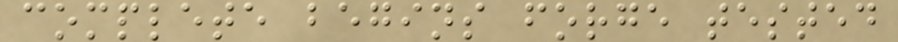complete begins forge tested
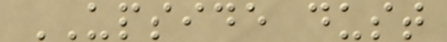UPSIDE dust
